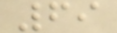69
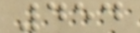454
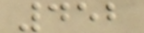452
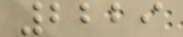2229
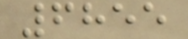6855
